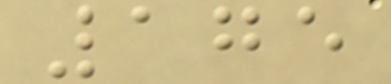175
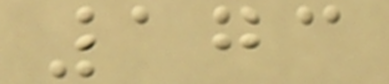173
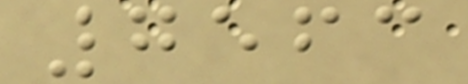7563
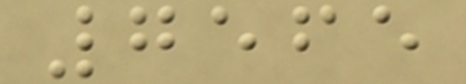7565
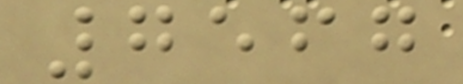7567
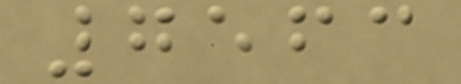7563
